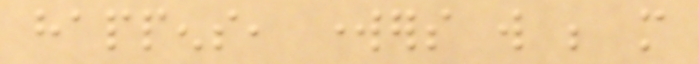happens, workers will be more
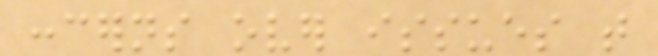concerns over issues that
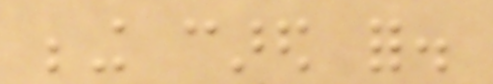being cared for.
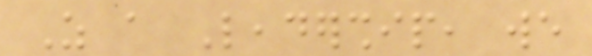As a Leadership, we
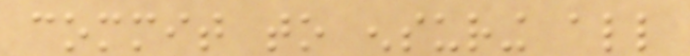commit to ensuring all
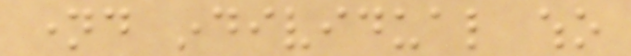named individual who
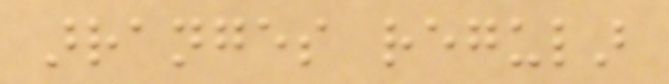arranges regular
